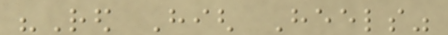"Red High Heels"
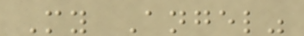My Angel"
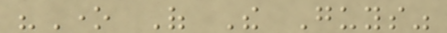"One Of The Guys"
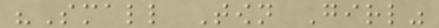"Small Town Girl"
